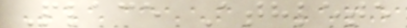Place Athlete
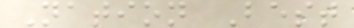Nation Best
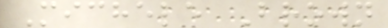Michele Brown
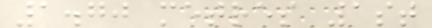1.70 metres 1st
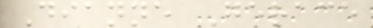Dianne Gerace
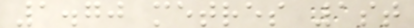1.70 metres 1st
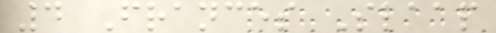4 Frances Slaap
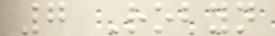7 Robyn
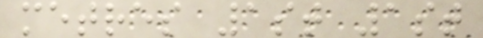metres 1st 1st
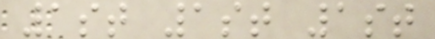1st 1st 1st
